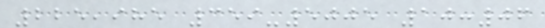225,985 359-5005 10:06
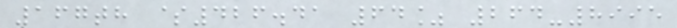167th $426.41 64% 264-8995
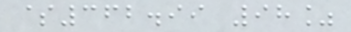$362.99 98%
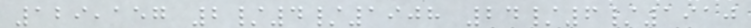129,157 2/4/1908 24/6/1910
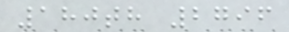180th 2796
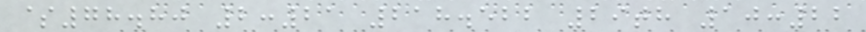$78.80 2:21 218.522 29th 10:22
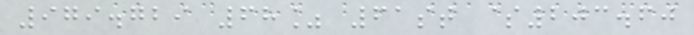979.729 68% 61st $203.60
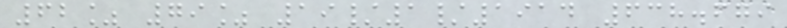62% 79% 19/1/1914 638.679
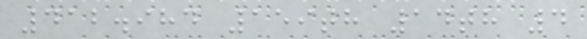412.984 159th 14th 4
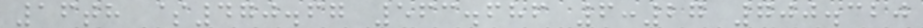16th $470.67 563.686 6:27 700.320
